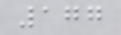177
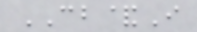CB&I
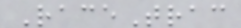RaceTrac
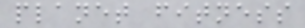planet fitness
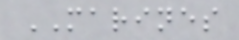MARINES
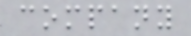company
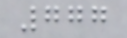777
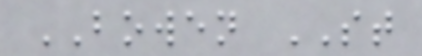BOWEN ST
